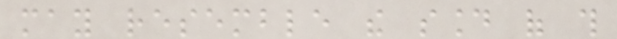may resemble the sound of this
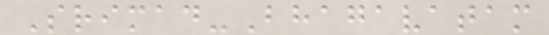Srimad-Bhagavatam
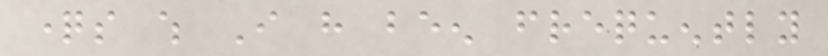questions which I have been frequently
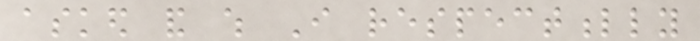asked and which I respectfully
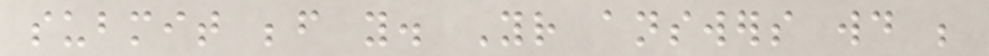submit before you. Your answers would be
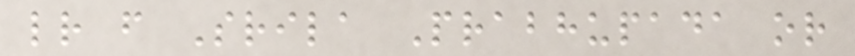letter from Srila Prabhupada or
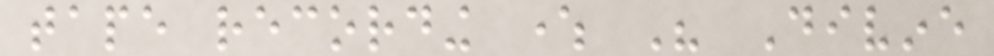tape recording where His Divine
